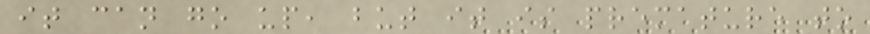it can go up, but it is premature to
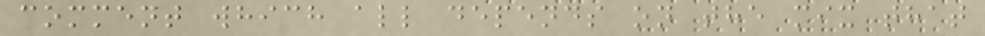comment which all depends on the mix that
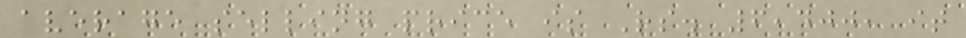average selling price is Rs. 6,400, it
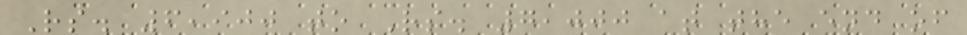Rs. 6,900 to Rs. 7,000 at the end of
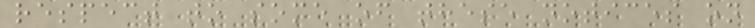respect to some of these notices on
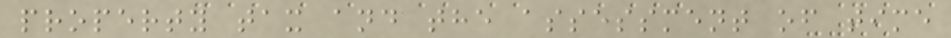property tax and the assessment of time
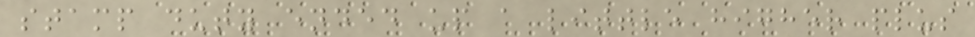stamp duty ended up a little higher plus
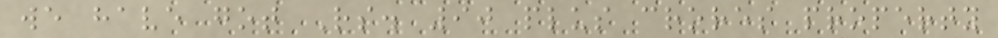we have got Rs. 90 plus crores property
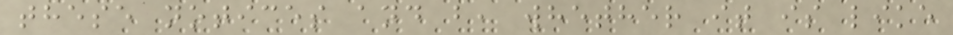these notices and b, whether it is like
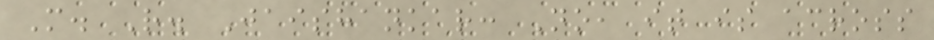M. R. Jaishankar: No, it is across
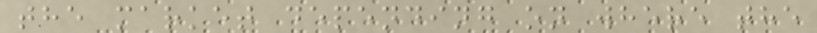the market depending on where the
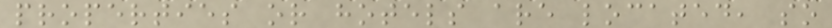properties or hotels are located, so
